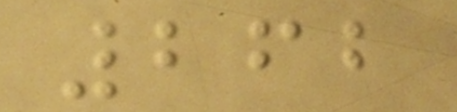262
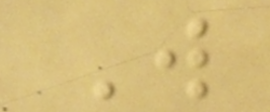W
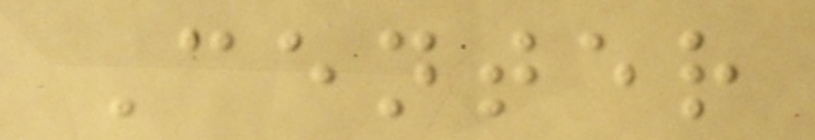Center
